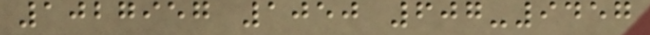1027957 1050 607-9457
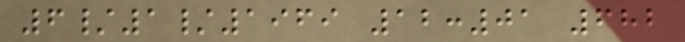6/1/1969 12:01 682
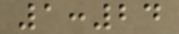1:24
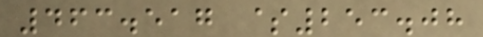463.517 $253.08
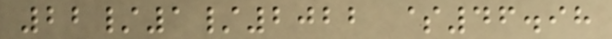22/1/2022 $46.98
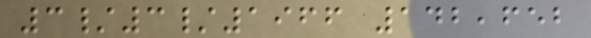3/3/1966 142,652
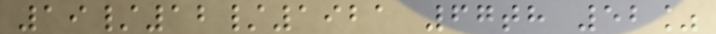19/12/1921 67th 52%
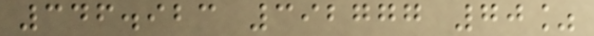346.923 392777 70%
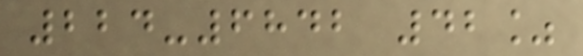224-6842 42%
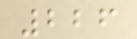226
